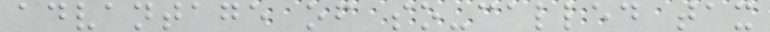advantage of so-called tax
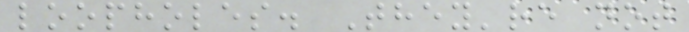loopholes. They're not
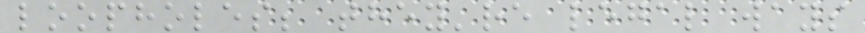loopholes; they're legal ways
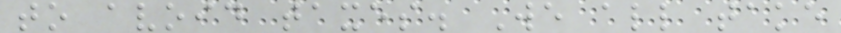to avoid taxes. We all take
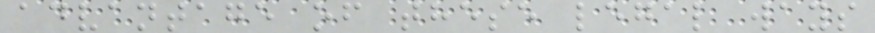advantage of these legal ways
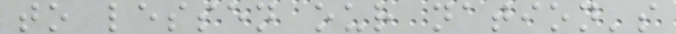to lessen our nation's
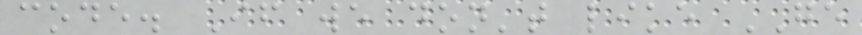code. If we don't like GE
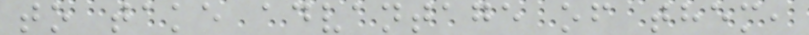to take advantage of them,
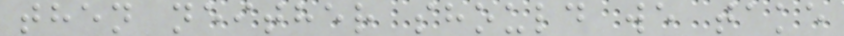then neither should we take
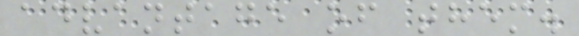advantage of them.
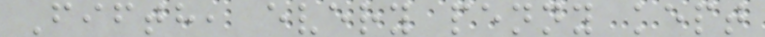Fifth, every penny kept
